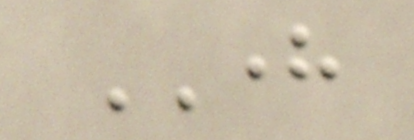HERE
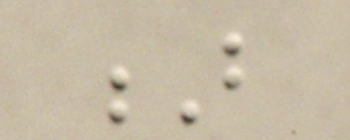B
